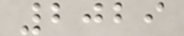2029
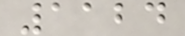1124
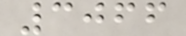3066
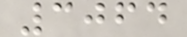3064
